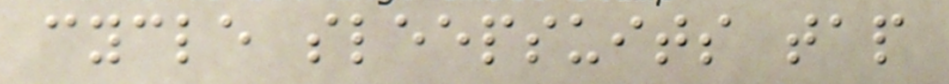cycle sleepsuits tap
